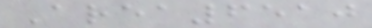Area6510
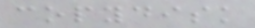copydisk
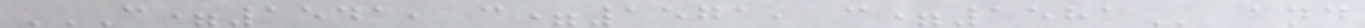C=1541, C=1571, C=1581 and
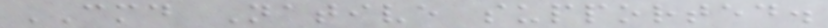CMD Native supported.
